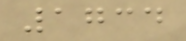1734
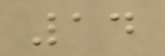14
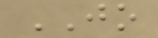JO
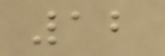12
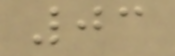03
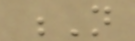N
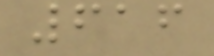616
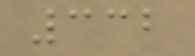332
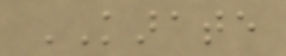KARATE
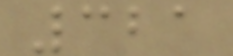321
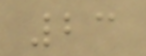23
